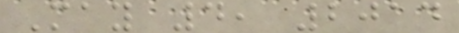May 4, 2014
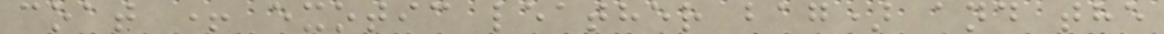coat + exotic leather bag) and the
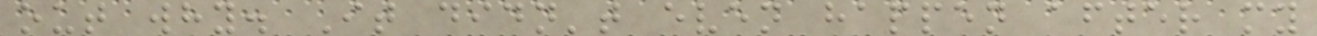out why. It didn't even happen after my
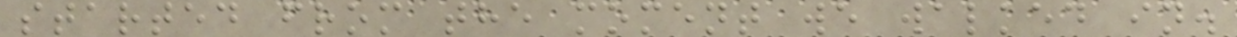started from the moment we walked in.
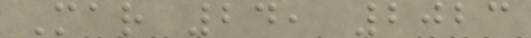Mar 24, 2023
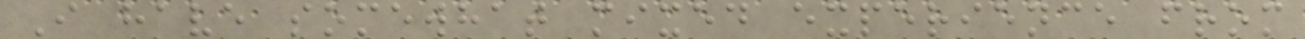I have somewhat mixed experience from
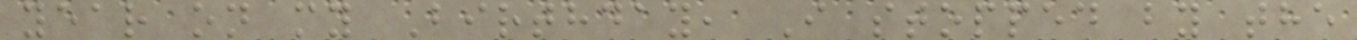year on my Birthday, I stopped by the
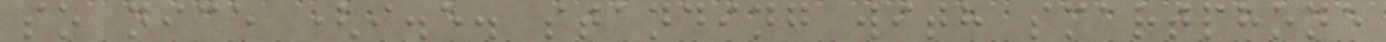so nice (i.e. standing with smartphone
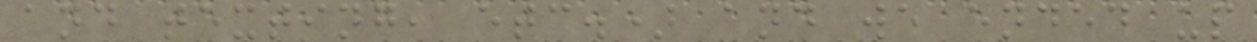and texting, etc.) and we ended up
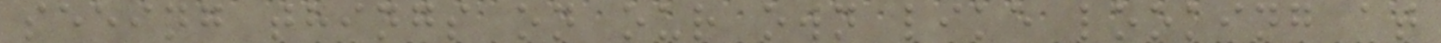seeing things on our own like looking at
